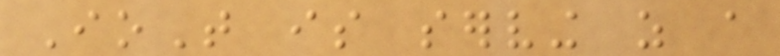IoT is serving as a
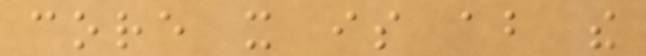core it is about the
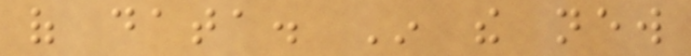of data. In the new
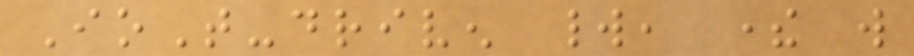IoT-driven world, there will
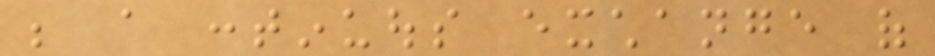be a continuous exchange of
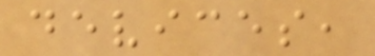devices,
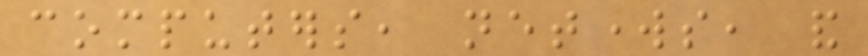computers, networks, and
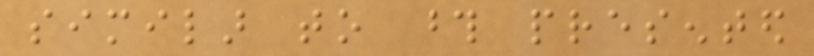similar to those presented
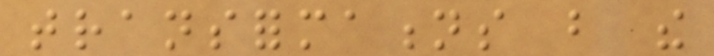transformations but the
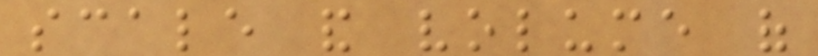scale and volume of
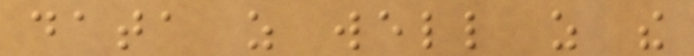data as well as the
